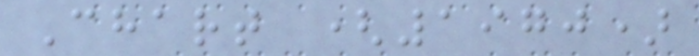Chart (1970)
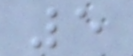5
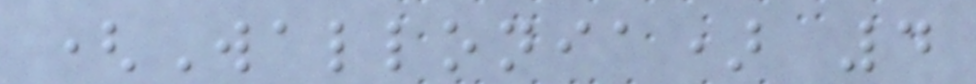(Wallonia) 4
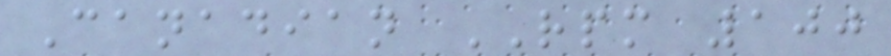Canadian RPM 100
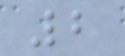2
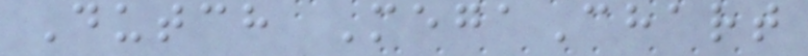Dutch MegaChart
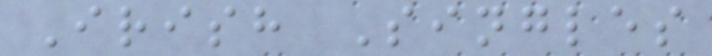Irish Singles
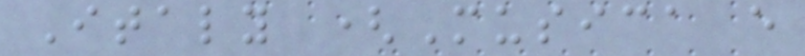Italy (Musica e
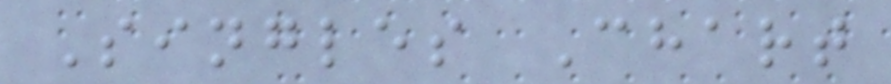Singles Chart
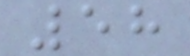58
